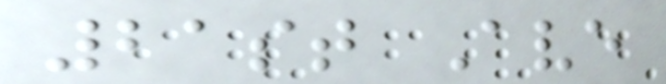21st Ave
